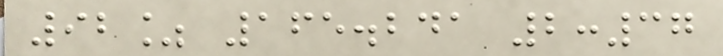92% 165.241 2:37
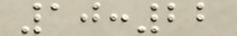10:22
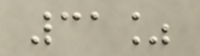31%
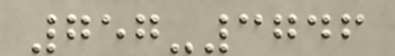757-3746
